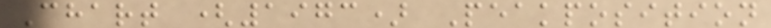Chart (1973) Peakposition
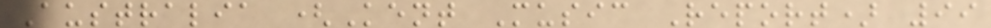Australia (Kent Music Report) 99
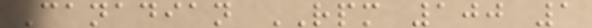Canadian RPM 100 1
